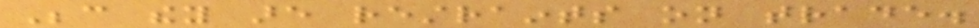Because they are restraints on trade.
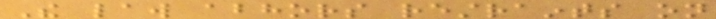The law abhors restraints on
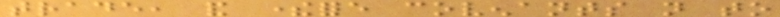trade, and therefore covenants not to
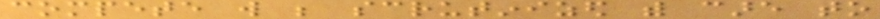compete will be scrutinized with care to
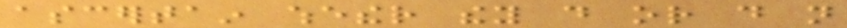ascertain whether they do or do not
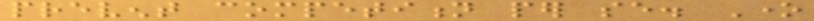prevent competition per se. One
